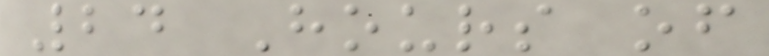24 Hours of
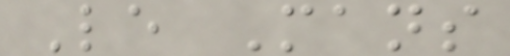Le Mans
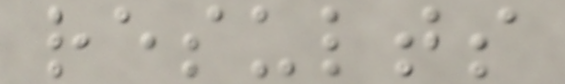results
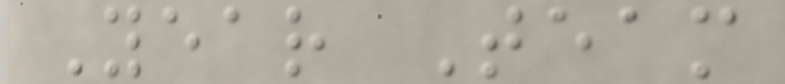Year Team
